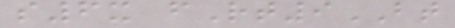s6x fRt9BT
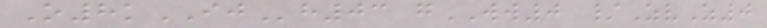O8kIJh03 gWW0 /ZvZ0
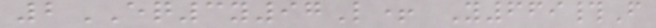2EQ3y97L+ Y669#F
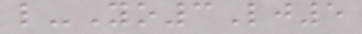l-Yo3Lj5
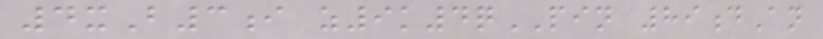4xB3i z9k4qPIN 89dAn
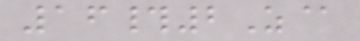16#2Z@
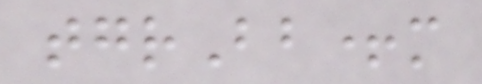tgrBb+m
